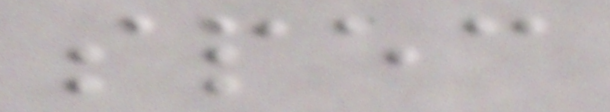spec
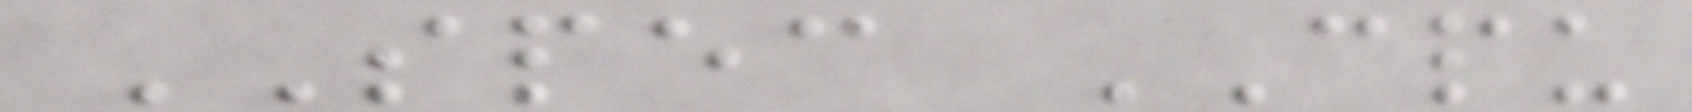SPEC CPU
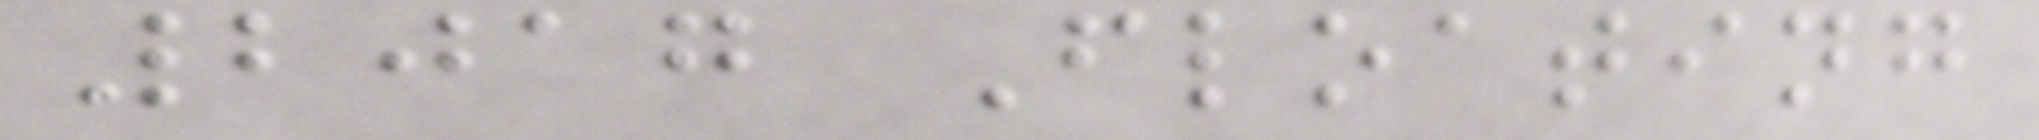2017 Floating
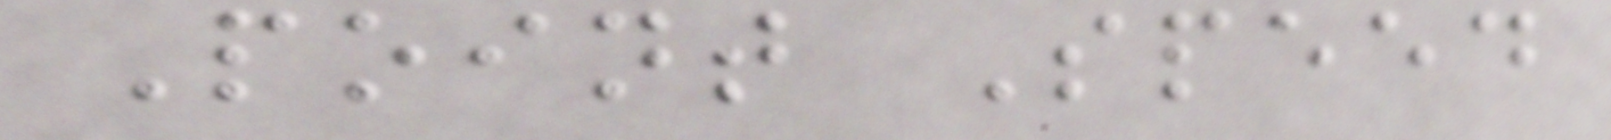Point Speed
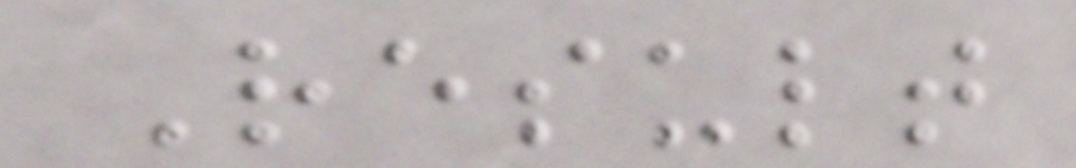Result
